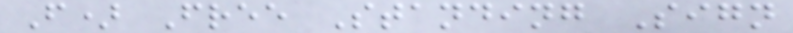F) Free Standing Sign
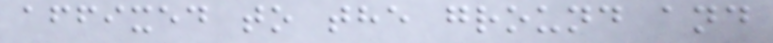affixed to the ground and
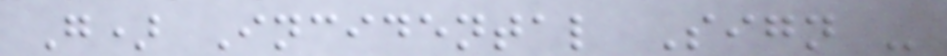G) Incidental Sign -
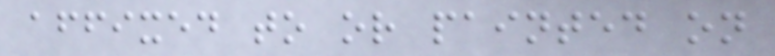affixed to or painted on
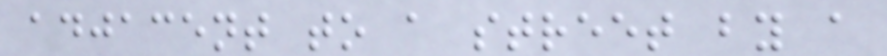adjacent to a street by a
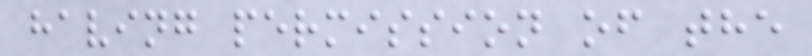having permission of the
